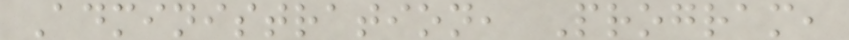Administration, Program,
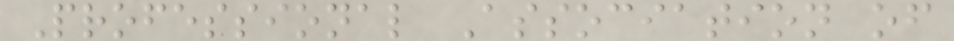Professional Association of
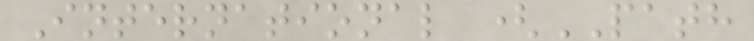International (PATH
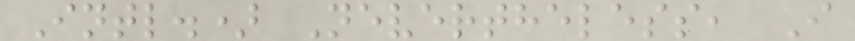Intl.) Nevertheless, I
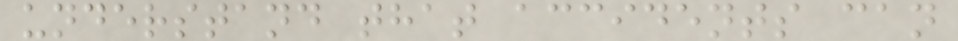understand that accidents can
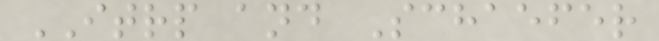ITRP and Schaefer
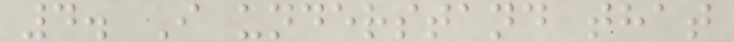4. I understand that
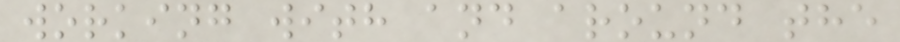working with and around the
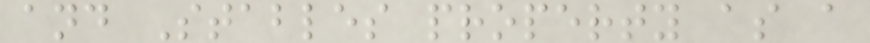and Stables property as a
